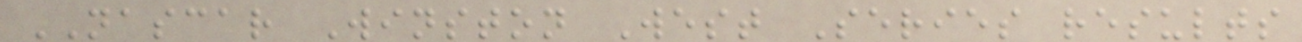NASCAR Winston West Series results
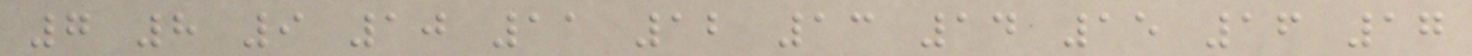7 8 9 10 11 12 13 14 15 16 17
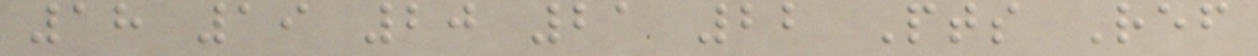18 19 20 21 22 Pts Ref
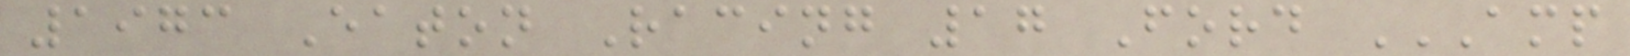1973 Eaton Racing 17 Ford AMP
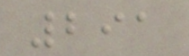291
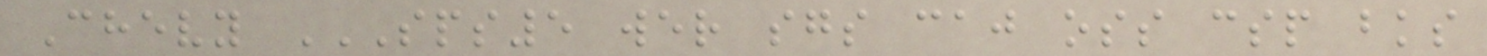Chevy SPS5 WER SGS CAJ OSS CSP BKS
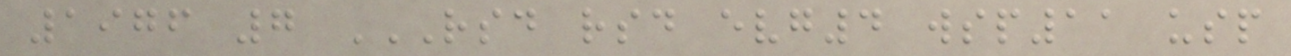1976 7 RSD RSD EVG4 WSP11 USP
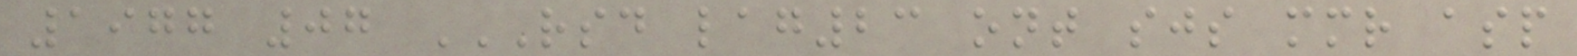1977 07 RSD LAG23 ONT SJS MMR ASP
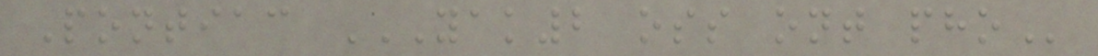Pontiac YAK2 OSS ONT PHO
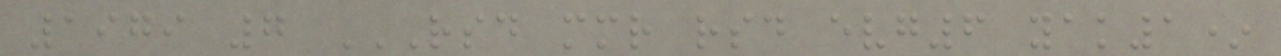1979 7 RSD MMR RSD EVG6 YAK1*
